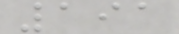191
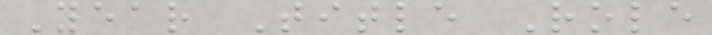Year Title Role
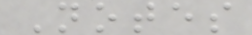Notes
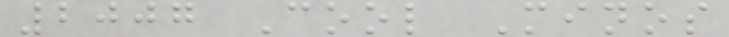2007 Cool Minos
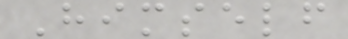Himself
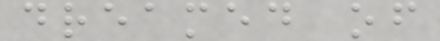dreamed of
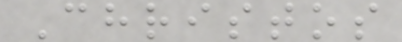Christos
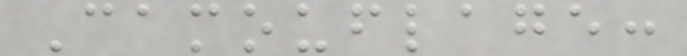Camouflage:
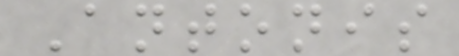Antonis
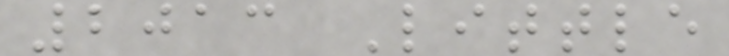2013 Little
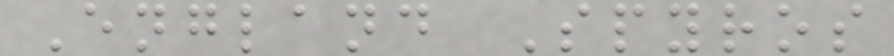England Spyros
